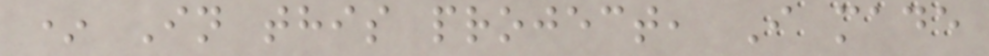* In this project, I made
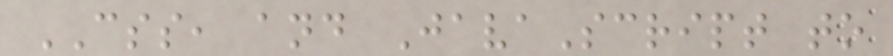CSS, and JavaScript to
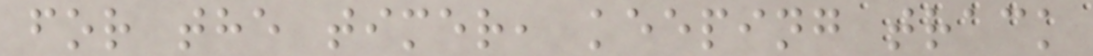for the timer, keeping track
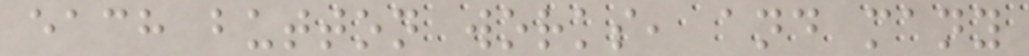each button works, and many
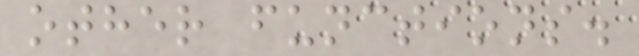other functions.
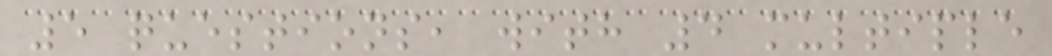5 questions, with 4 multiple
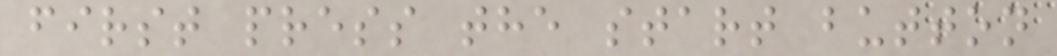first press the start button
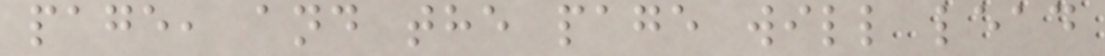page, and the page will lead
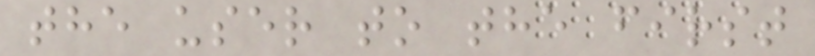the user to the first
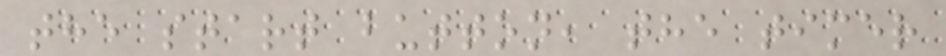the start button, the timer
